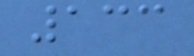133
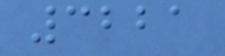3221
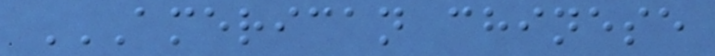AMERICAN CHINESE
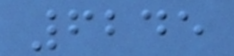6245
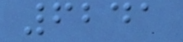6241
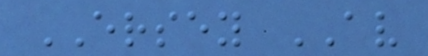ERSEY AV
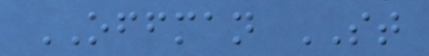OFFMAN ST
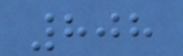808
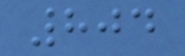804
